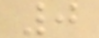0
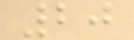20
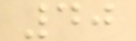40
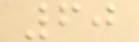60
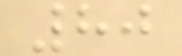80
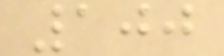100
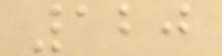120
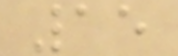15
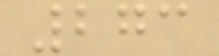273
